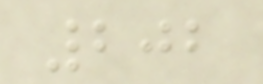202
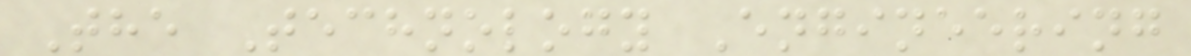The Technology Engineering
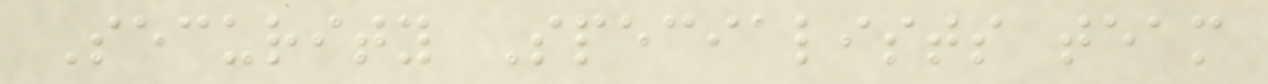Security Specialists team
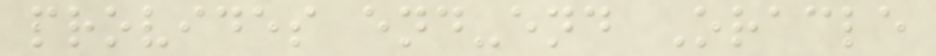provides end-end Oracle
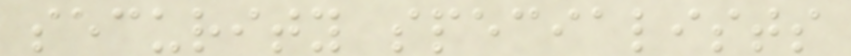security specialists
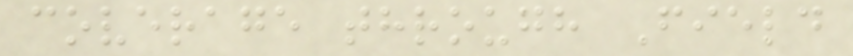coverage through Field
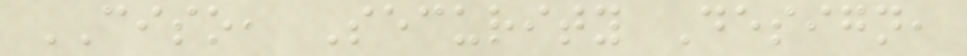CISO, Security Design,
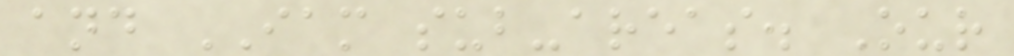and IAM sub-areas. Our
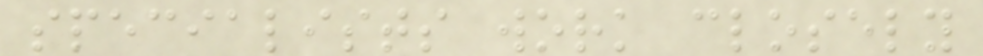specialists work closely
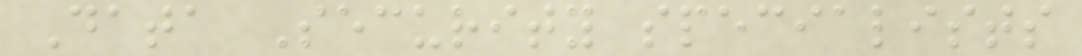Data Security specialists
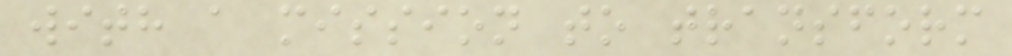with a mission to transform
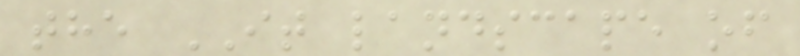the IT landscape of
